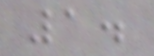1.
